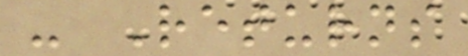- Returns
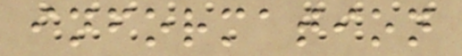information
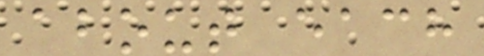about each
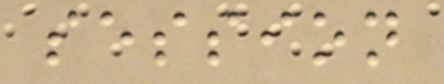session
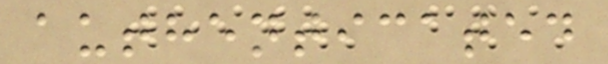authenticated
